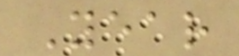Year
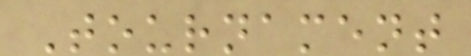Tournament
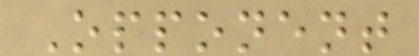Opponent
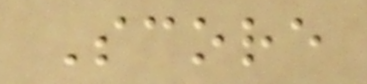Score
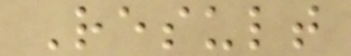Result
